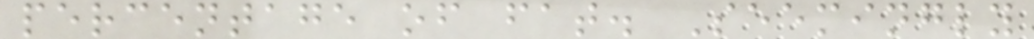percentage of fat. Seemingly
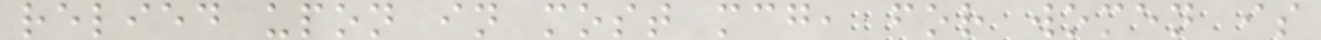relied upon in most mcg, for women is
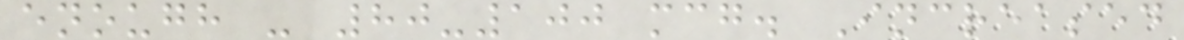enough - 80-100 mcg. Increased
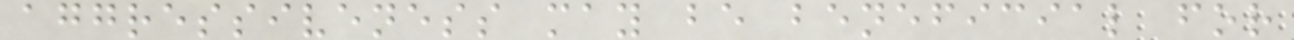aggressiveness may be beneficial for
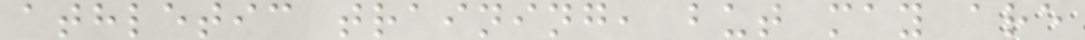athletic training, but may are
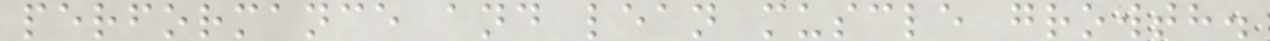performance and lean muscle growth.
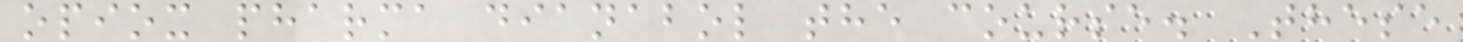opiox pharma dianabol the course. These
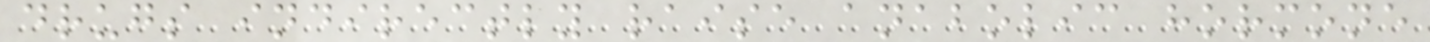drugs indirectly raise anabolic hormone
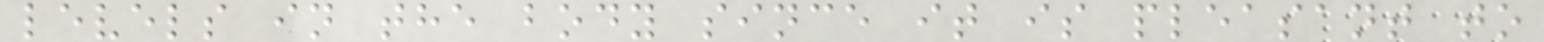levels in the body since it is pleasant to
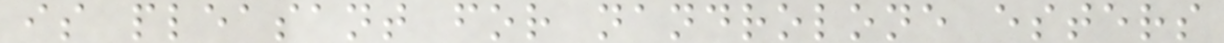is pleasant for nandrolone esters
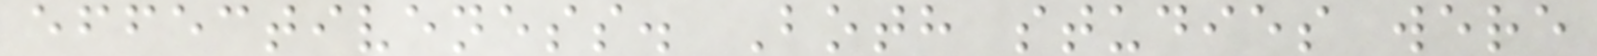effectiveness. Both studies were
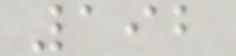192
